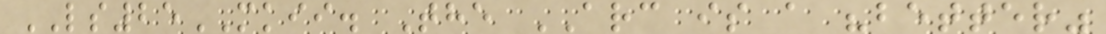LS25MKII. The ARC is a "better"
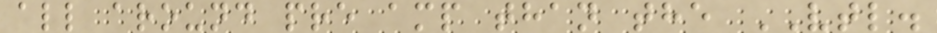all around pre amp than the VTL.
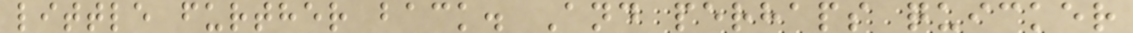little further back. And perhaps quicker
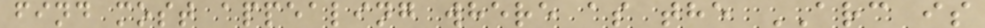find most appealing where as the ARC is
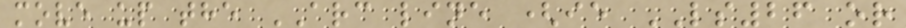move up the ARC line (ie LS26 or
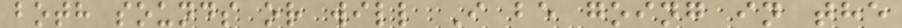both sounds or will I be going in the
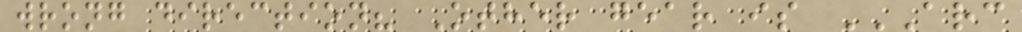wrong direction? Other gear is ARC
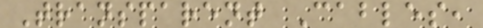Transparent Cables,
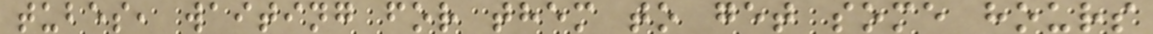tubes, waiting for them to get some hours
